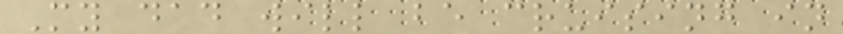My dad will be cruising in
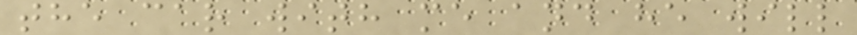the car with me and he will
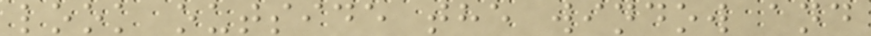look outside the window and
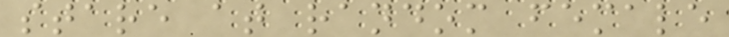stare at random female
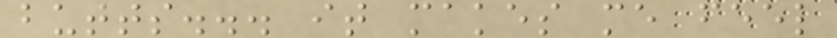butts... it makes me feel
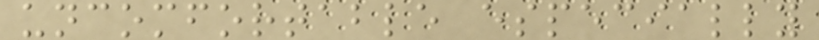uncomfortable especially
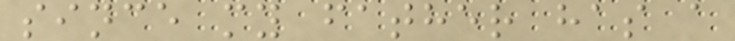since my father has a
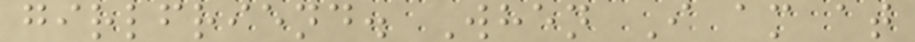girlfriend. When I am at
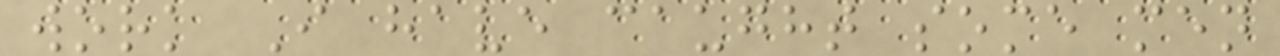work I have caught some men
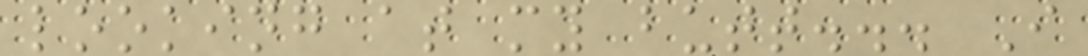looking at my butt... I
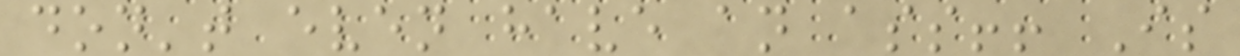don't even have an ass!! Is
